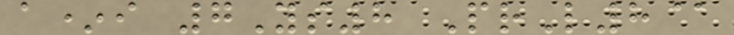a*i 7Ys8 PrL8@
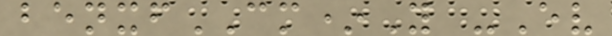benxfCM*Y -Ev
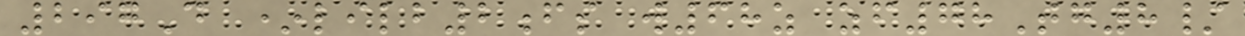297D *lilb2fs w68z zf78Tg8/
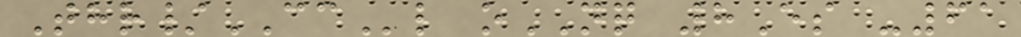Thr/CCl oNQ 8Es -61
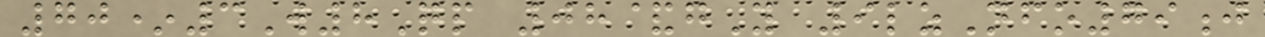70*3W8Qp 08&gY 9lzNfo79j
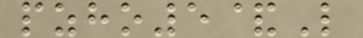pzho5&L
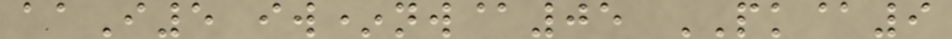aaI5 iw*nw@05 PK@9
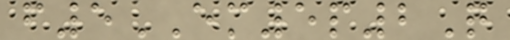f5EM5p2Q
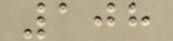108
